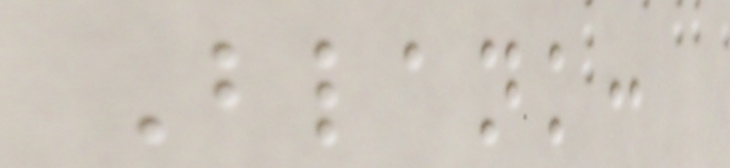Blank:
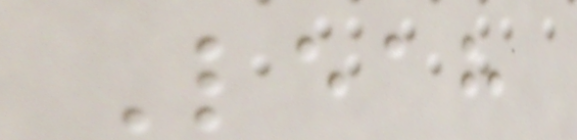Leah
